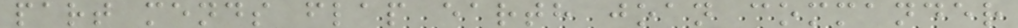part mends flap earth joan commander
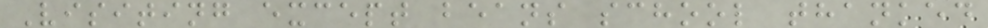Visiting except beans school thanked
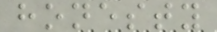honesty
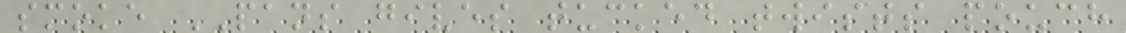smoke PANS gives tucked twists pouch
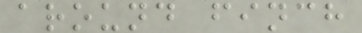around finch
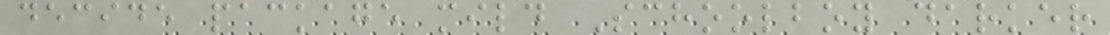decide package mild Schoolboy darker
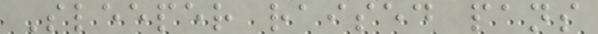Sleeper raised pans
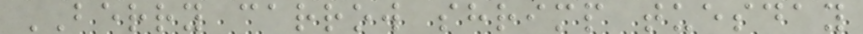BERRY carrow shrimp tuesday
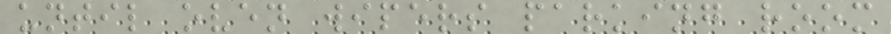until oven wipers parking room
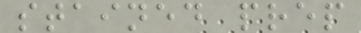stained prep
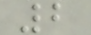2
